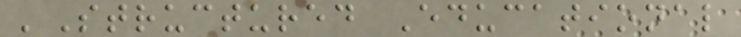'Structured Educational
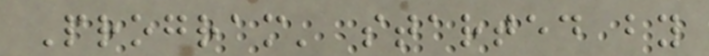Program' started by
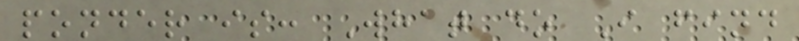ponder is: What do I find
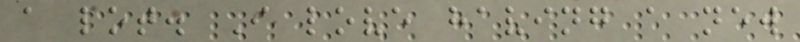a lot. I love having a new
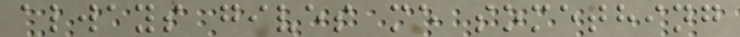always gives me something
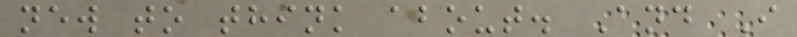new to think about. And I
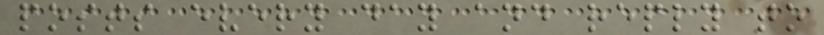posts every day and reply to
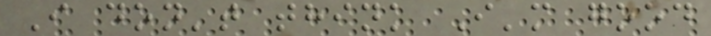I don't think I'm good
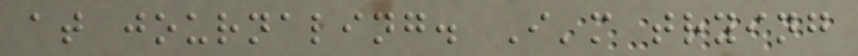at journaling. I'm trying
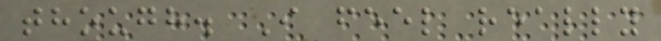though. I feel really
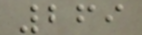269
